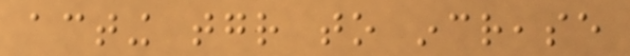acting together to increase
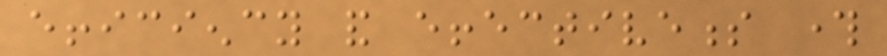efficiency and effectiveness through
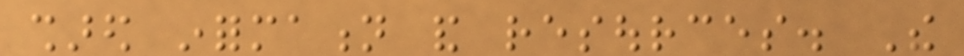shared information and resources. The
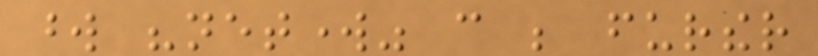word "network" can be further
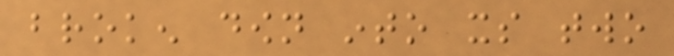broken down into its two
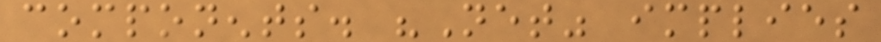components. "Net" implies
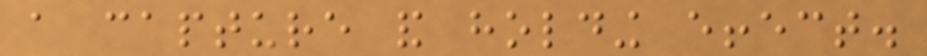a capture and holding effect.
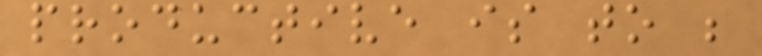productive is to be
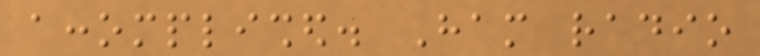accomplished. Ham radio
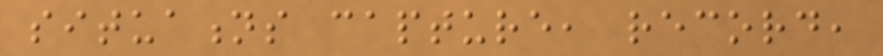situations capture, record,
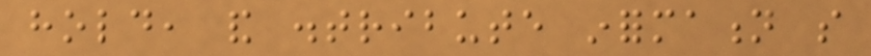hold, and distribute information so
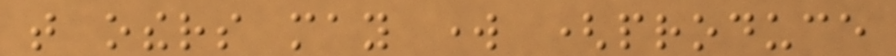that others may work (produce
